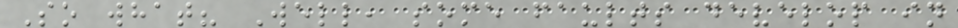So what? Well, some faults develop in
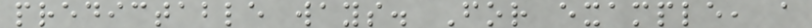predictable ways. For example, a
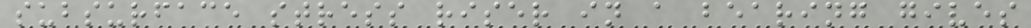subsurface stress riser in a bearing gives
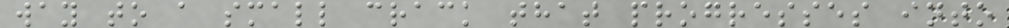way to a small crack that progresses into
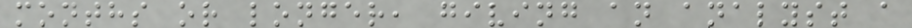months or longer, giving an analyst a
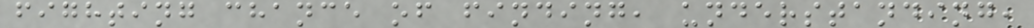fighting chance of finding, understanding,
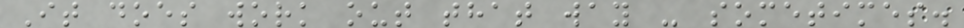It does work out that way - sometimes.
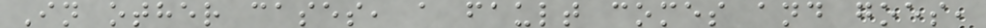In other cases, a fault comes and goes,
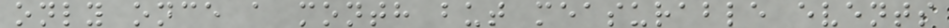only once a month but measurable events
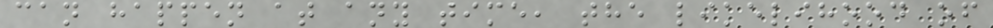can happen at any time, the likelihood of
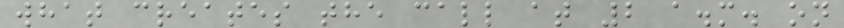what creates the call at 2 a.m. on
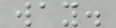way.
